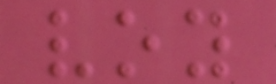voy
